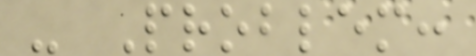- Problem:
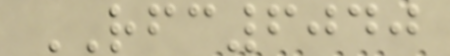RFC6040
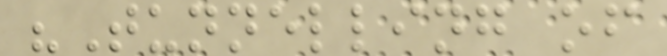"Tunnelling of
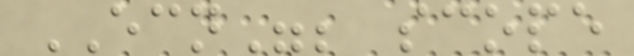ECN"; scope
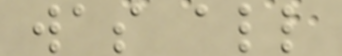was all
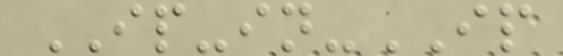IP-in-IP
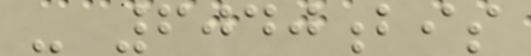- 6040bis
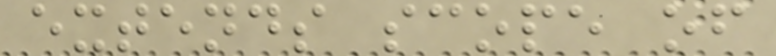extends scope of
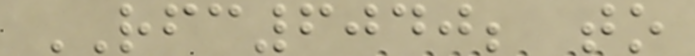RFC6040; to
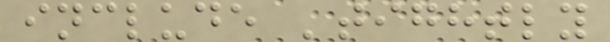include 'tightly
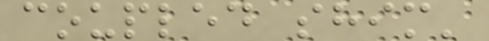coupled shim'
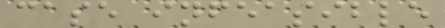case infeasible
